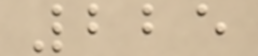225
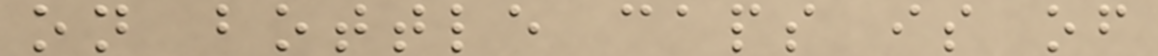on bottle caps is of
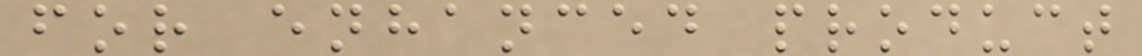for enhanced product
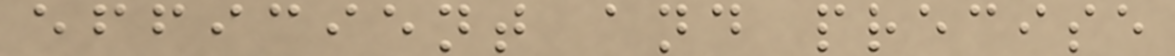efficient and precise
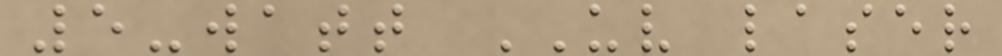5-watt UV laser
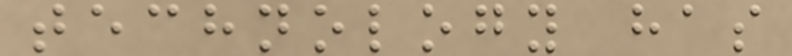technology has
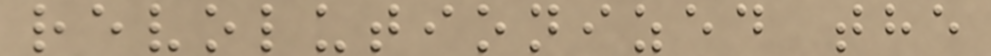revolutionized the
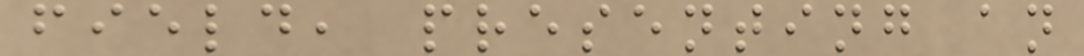field, presenting an
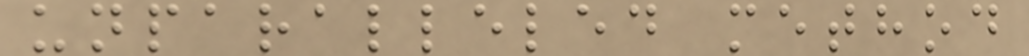unparalleled method
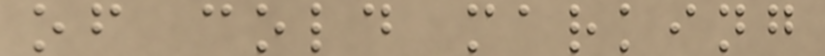of cold marking
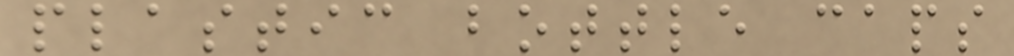plastic bottle caps
